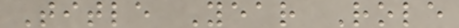Title Year Role
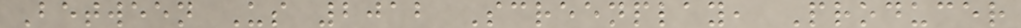Between Us 2012 Screenplay, Producer
